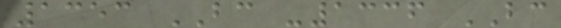1353 BC -1336 BC
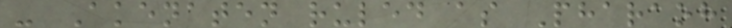- Akenaten ruled as Pharaoh
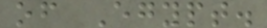of Egypt.
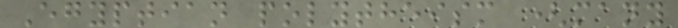Egyptian polytheism (many
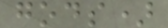gods)
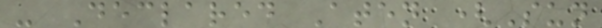- Declared Aten (Sun
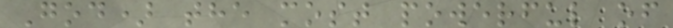God) the most powerful of
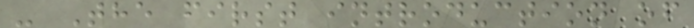- The first introduction of
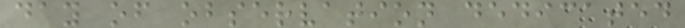day of observation dedicated
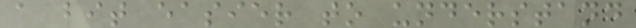a bit easier to understand
